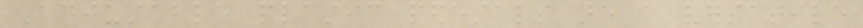Adjustable plastic pedestals are a versatile
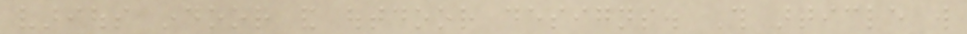various indoor and outdoor designs. This article will
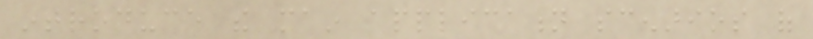introduce the main application scenarios of
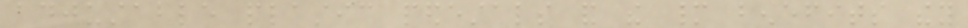adjustable plastic pedestals and the many benefits they
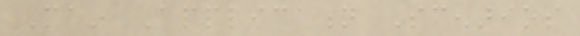Main Application Scenarios
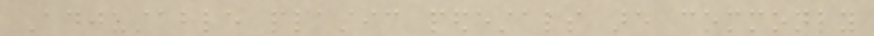Adjustable plastic pedestals are commonly
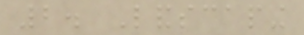2. Landscaping
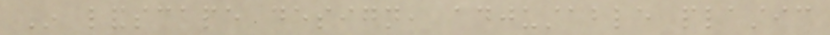In landscape design, adjustable plastic
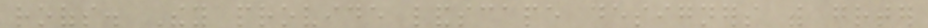roofs. They provide landscape designers with greater
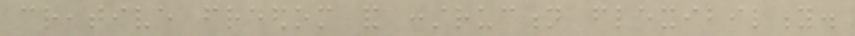creative freedom and construction flexibility.
